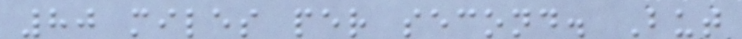80 miles per second. But
